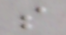s
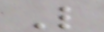L
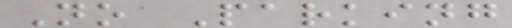No Parking
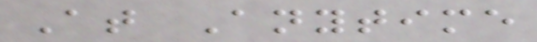At Anytime
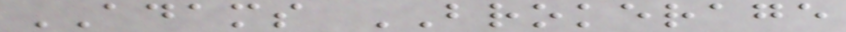ADAMS BROKERAGE
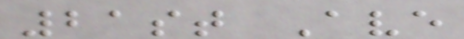21st Ave
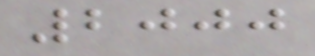2000
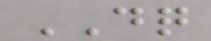DQ
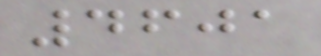4601
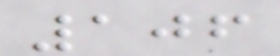106
